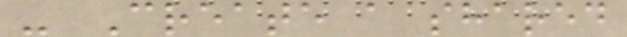- Create a shared
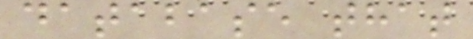database that
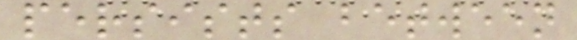persists between
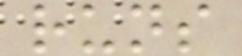runs
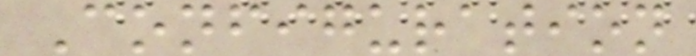Configuration
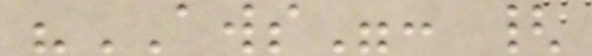"AWS": {
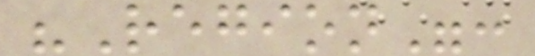"Region":
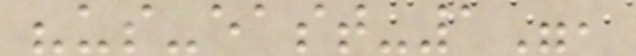"us-east-1",
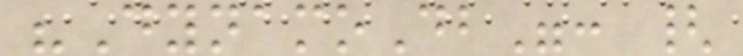"DynamoDb": {
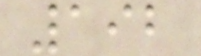192
